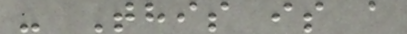- This is a
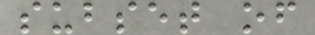subset of
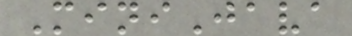MiniJava
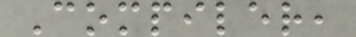Compiler,
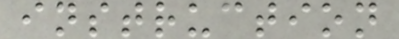instruction
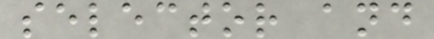selector and
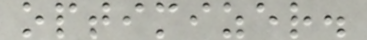optimizer.
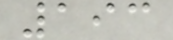193
